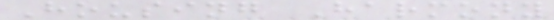Housing Harmony
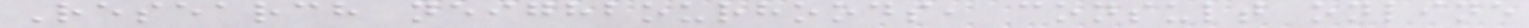Research neighbourhoods, consult online
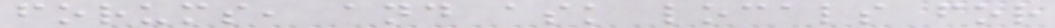forums, and ask locals for
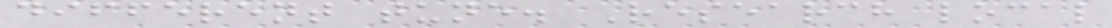different tune. Research local
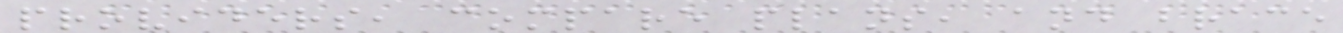providers, compare plans, and brace
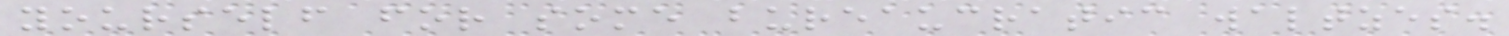yourself for some bureaucratic waltzes.
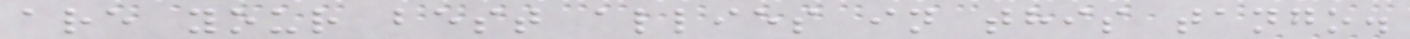are your best allies in this tango.
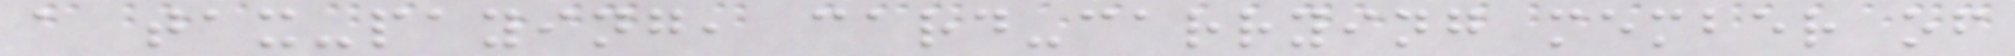a tax-paying, card-carrying member of
